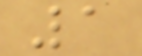1
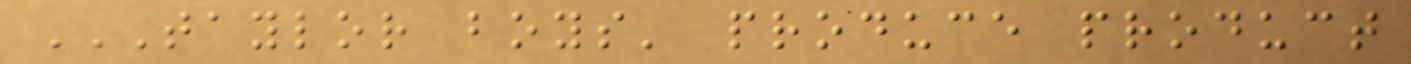TAYLOR BOYS' PRODUCE PRODUCT
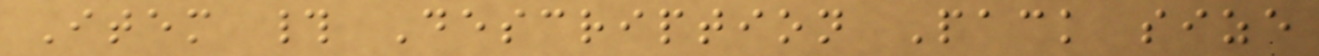Item # Description Pack size
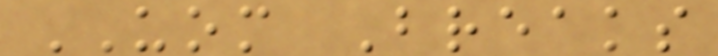UOM Breaks
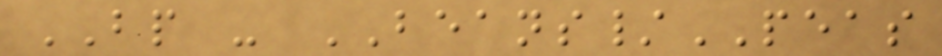BP - BEANS/PEAS
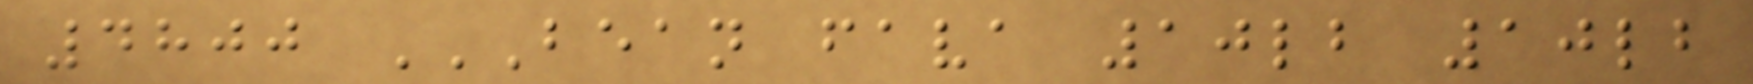4800 BEAN FAVA 10LB 10LB
